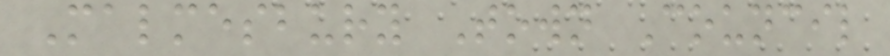Malmesbury Town Council
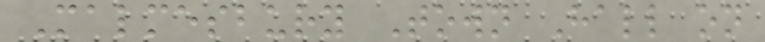Malmesbury Town Hall on
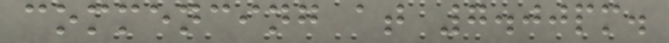commencing at 7.00pm.
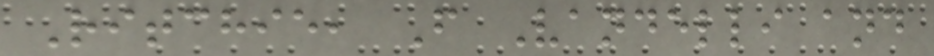Ritchie, F Vandelli and
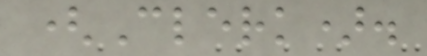(Clerk).
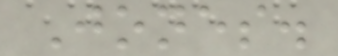Jones.
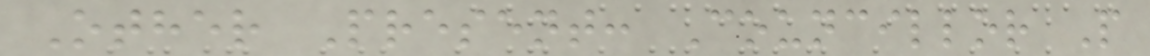Other Present: Councillor P
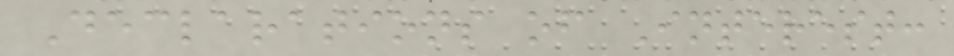Declarations of Interest:
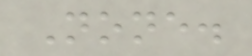None.
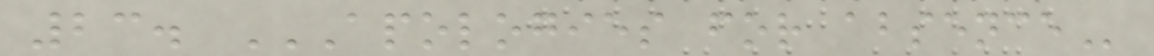23. APOLOGIES FOR ABSENCE
